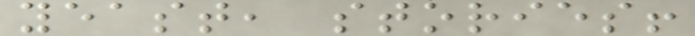yeast, stories!
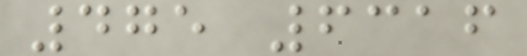475 6316
